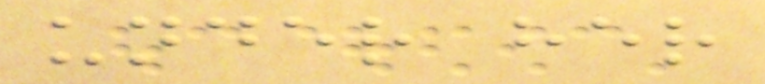under her
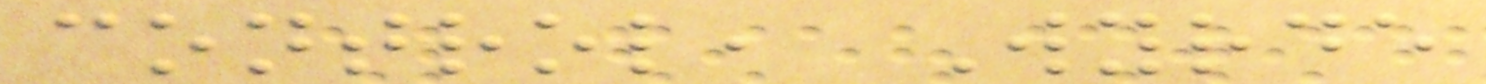control, Wyrde
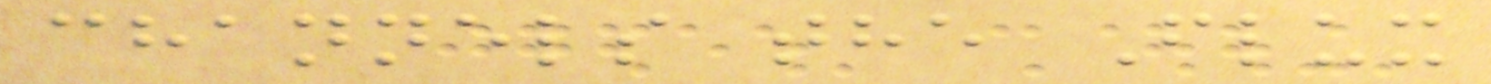channels the Flux
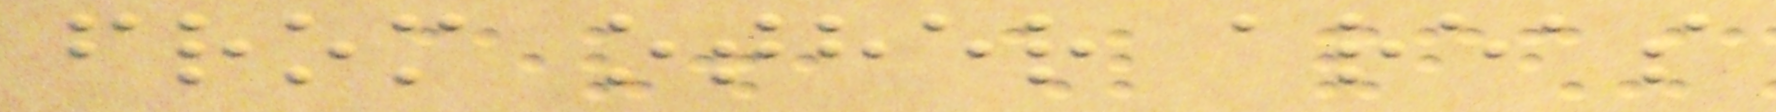from other areas
